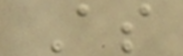As
